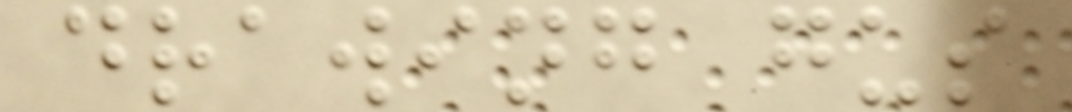drawing gus
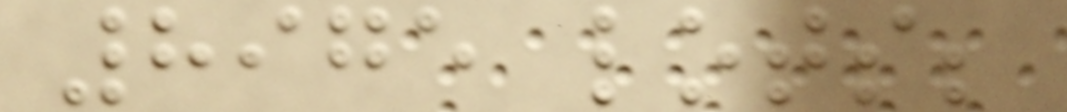8975 lots;
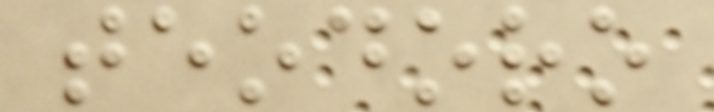teodoro
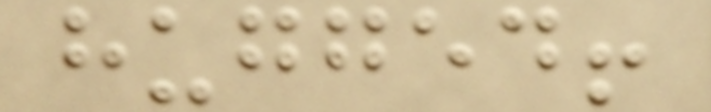hugged!
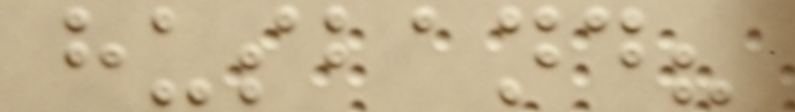husband?
